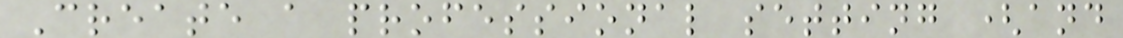Create a professional setting (and
